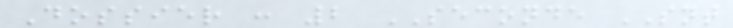Dossier : 2 SECONDE SNT
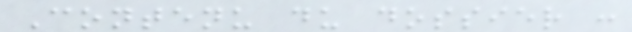Contenu du dossier :
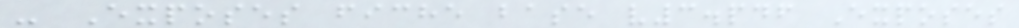- Exposes fiche base v3.pdf Exposes
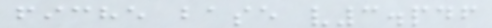fiche base v3.pdf
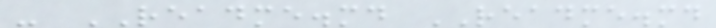- README.md README.md
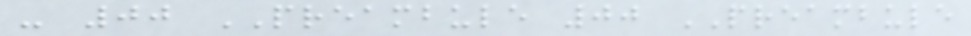- 00 PREAMBULE 00 PREAMBULE
